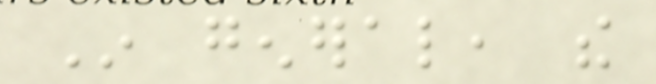In general, the
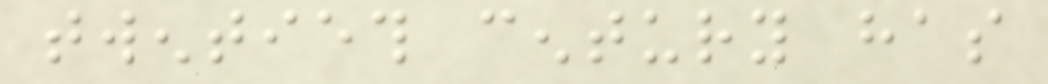twentieth century has
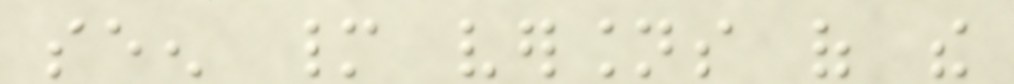seen many versions of the
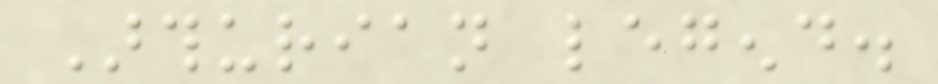Arthurian legend.
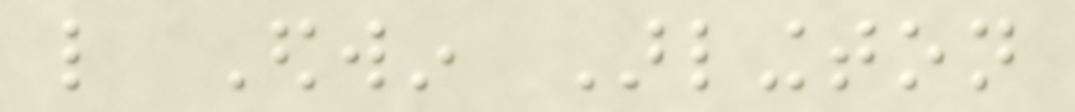like Edwin Arlington
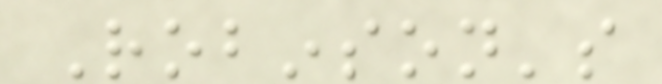Robinson's
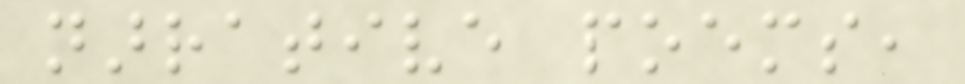narrative poems,
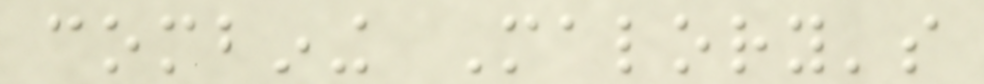combining Malory's
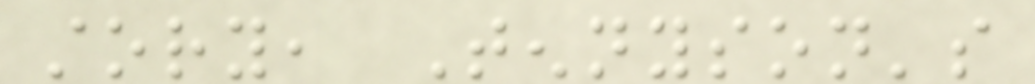story, Tennyson's
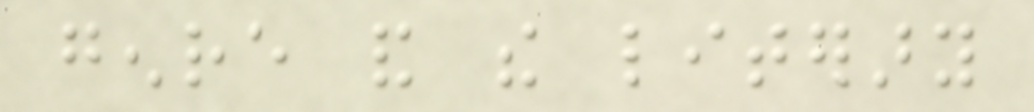genre and the literary
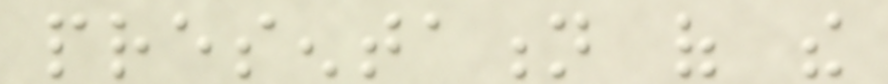presentation of the
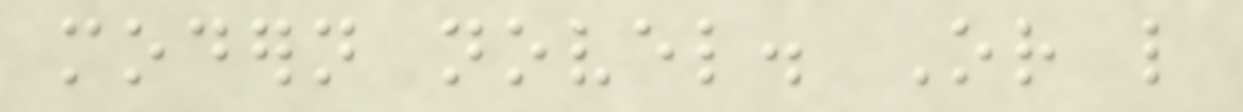modern novel. Or like
